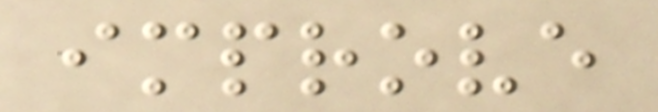improve
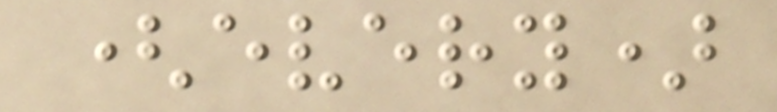(every)
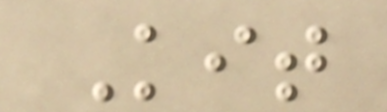Kit
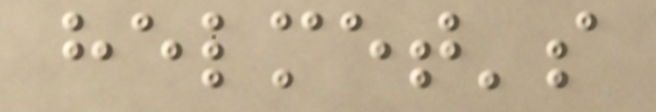helmet's
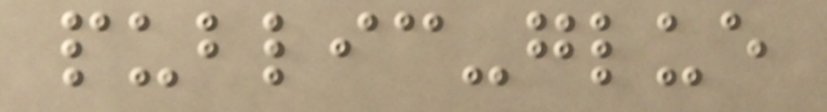public-glue
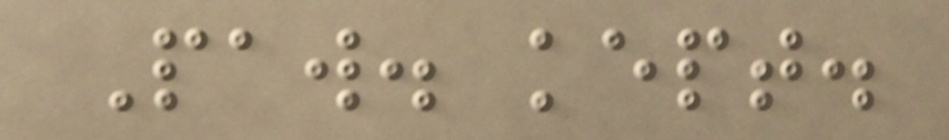Paw. kept.
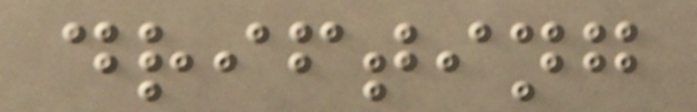drifting
